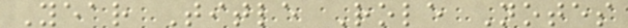Year Title Role Notes
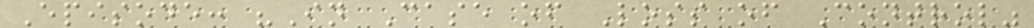Episode: "In Case of Loss of Control"
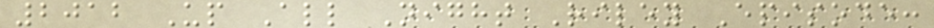2012 Up All Night Riley Episode:
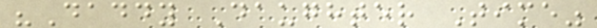"Daddy Daughter Time"
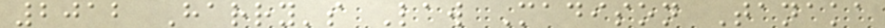2012 Harry's Law Madison Tanaka
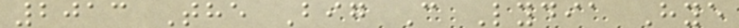2013 The Big C Lydia Hye
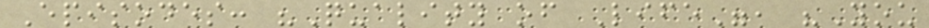Episodes: "Quality of Life", "You
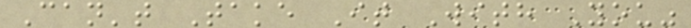Can't Take It With You"
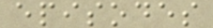episodes
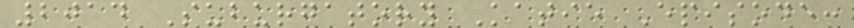2014 Suburgatory Katie Episode:
